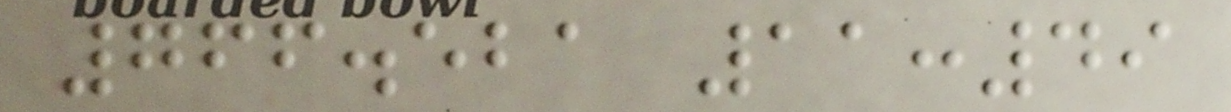766.521 11:49
